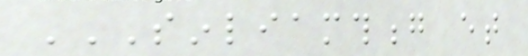SINLIAMTHONG ET
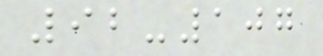92-107
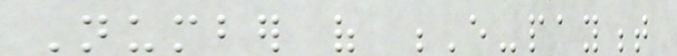Number of E-payment
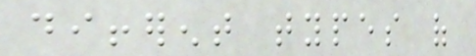different types of
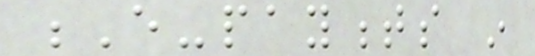E-payments in
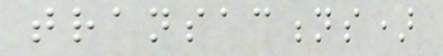transactions)
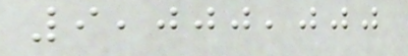9,000,000
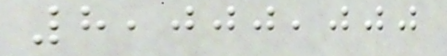8,000,000
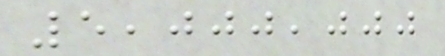5,000,000
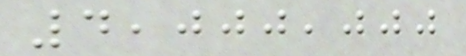4,000,000
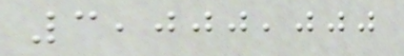3,000,000
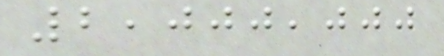2,000,000
